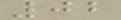02
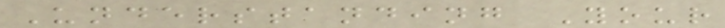Understanding Your
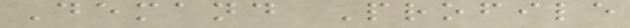Demand Profile
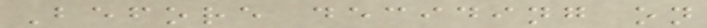Before deciding on
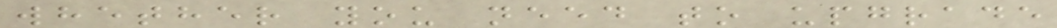whether you need to upgrade
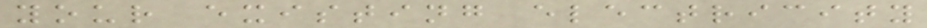your existing electricity
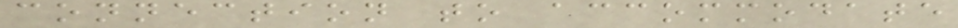connection to accommodate
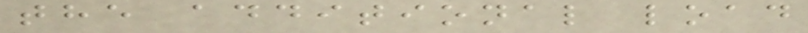the additional load
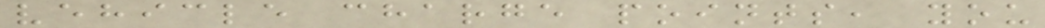vehicle charge points, you
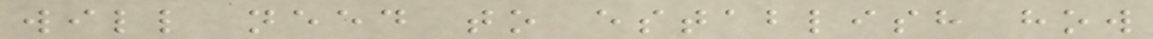will need to establish how
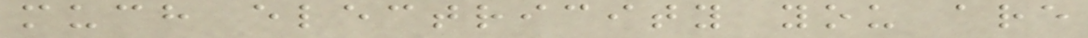much electricity you are
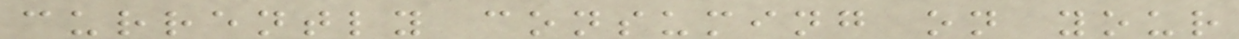currently consuming on your
